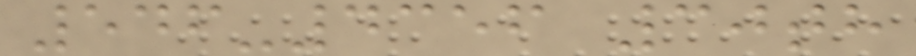546-4356 30th
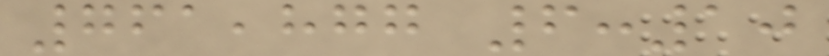761,877 6:10
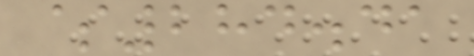$284.41
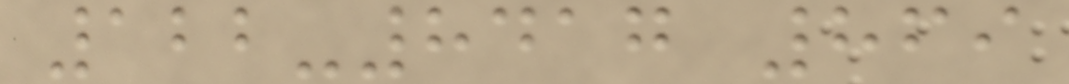122-8417 869
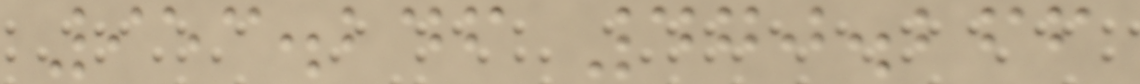953.246 470.266
